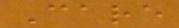Care
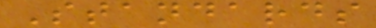Standards
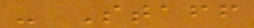- Staff
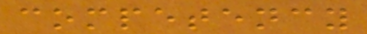competency
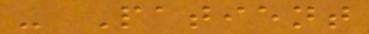- Patient
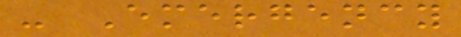- Emergency
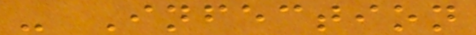- Infection
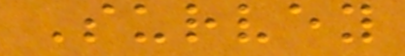Survey
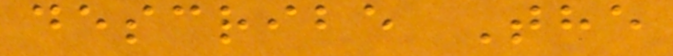describe The
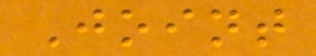Joint
